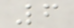6
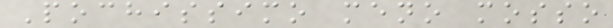Pochissimo meno mosso
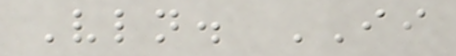Vln. II
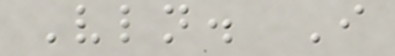Vln. I
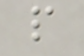p
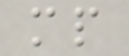mp
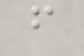f
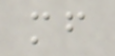mf
